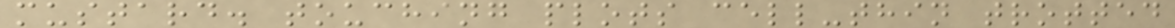mustard. touching plots cell-thin trotted
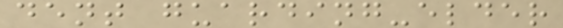dent guarding-elder
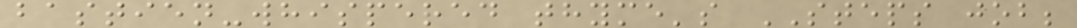bastien-whispered thyme's STEPS job;
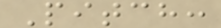Pitch:
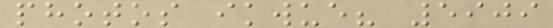photos ikwue? 5909
